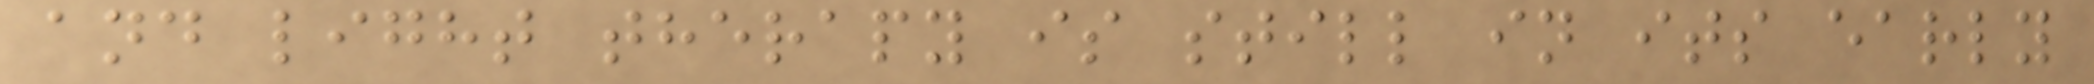and light therapy is still in its early
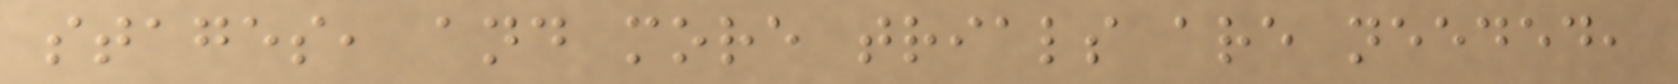stages, and more trials are needed,
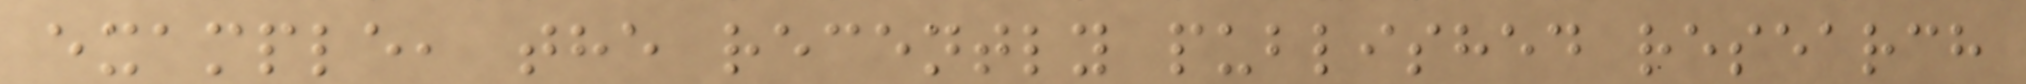example, the recently published research
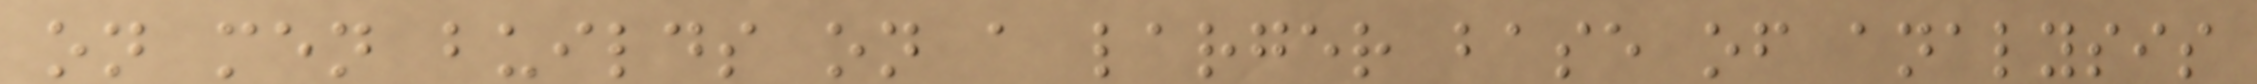on men builds on a larger base of analysis
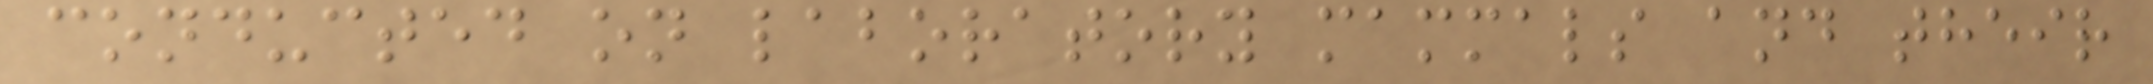conducted on laboratory mammals and their
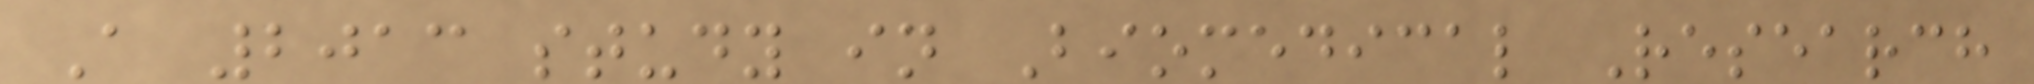A 2013 study in Biomedical Research
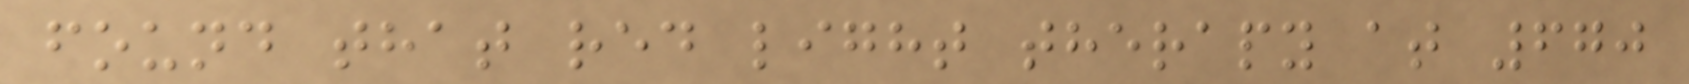found that red light therapy at 670
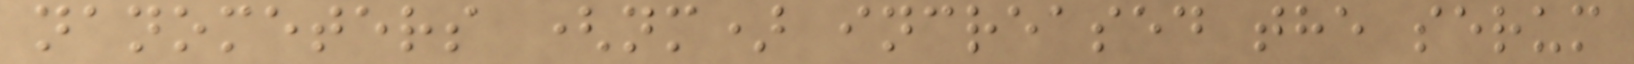nanometers (nm) increased the serum
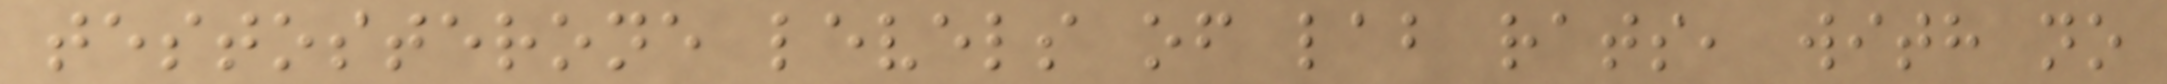testosterone levels of lab rats, with no
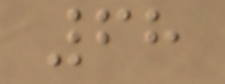68
